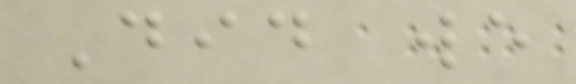Did we
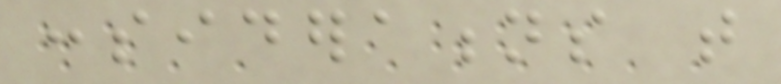considerations that
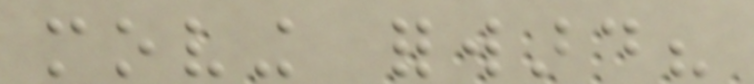moving forward?
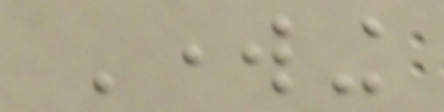Working
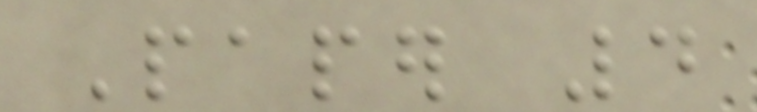Paper 4
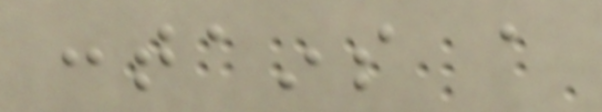contains a
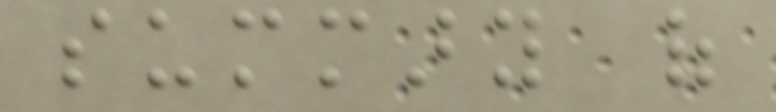summary of
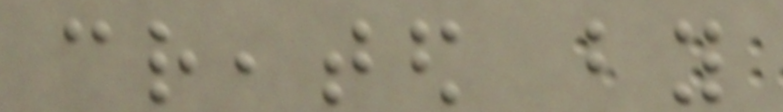created by
